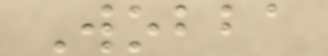Wobba
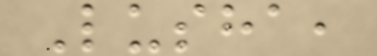Lusha,
